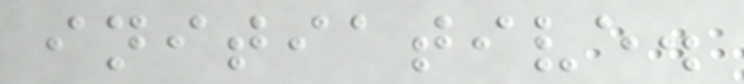initiative.
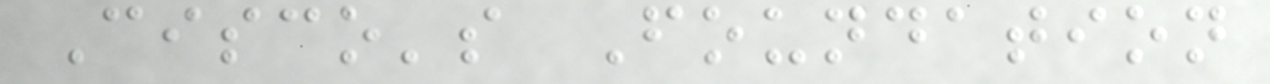Cisco's Foundation
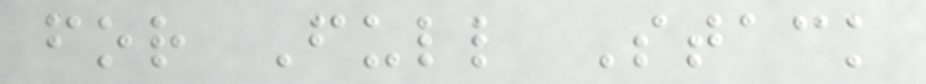for Full Stack
